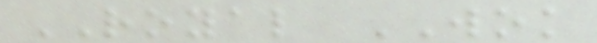ROYAL WOK
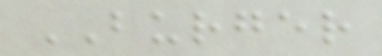BURGER
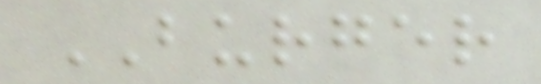BURGER
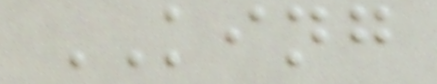KING
